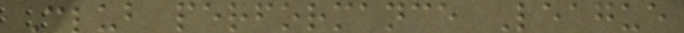Club performance League
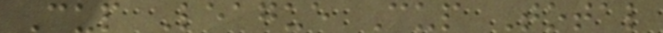Cup League Cup Total
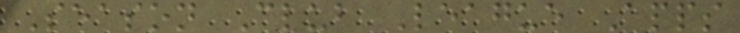Season Club League Apps
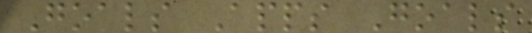Goals Apps Goals
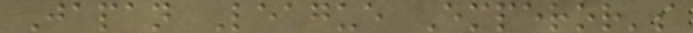Japan League Emperor's
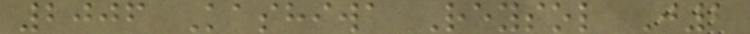2006 Kashiwa Reysol J2
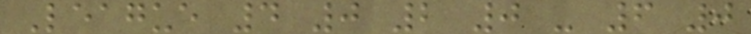League 4 0 2 0 - 6 0
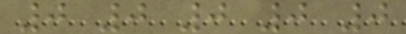0 0 0 0 0
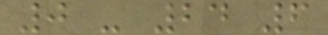0 - 24 6
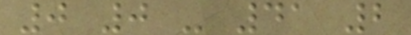0 0 - 41 2
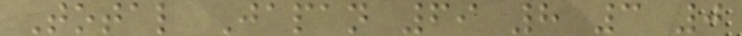Total Japan 69 8 3 0
